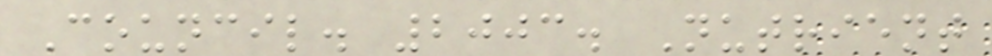Council. 2003. Nutrient
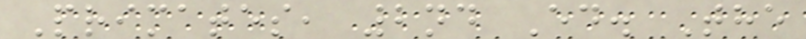Primates, 2nd Ed. The
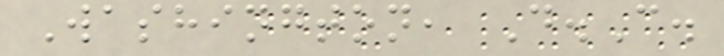Washington, D.C.
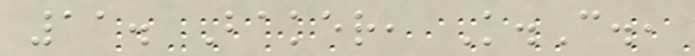11. Baker, K.C.,
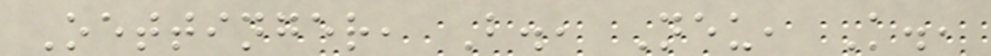Oettinger, B., Neu, K.,
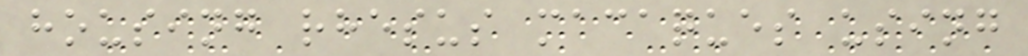housing rhesus macaques using
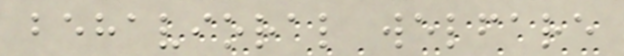behavioral welfare
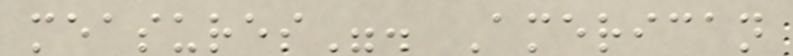measures". American
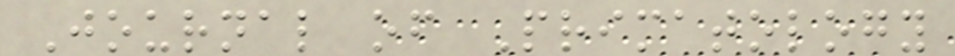Journal of Primatology
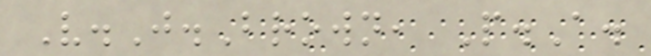V.J.Brown, P.A.
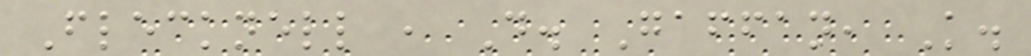Flecknell , D. Gaffan, K.
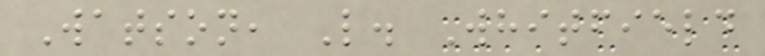Watson, L. Whitfield
